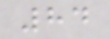84
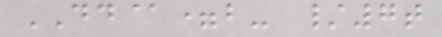DD@=b- /7t
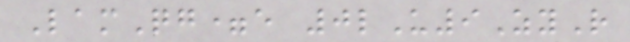LamQg=e 0lU9ZyR
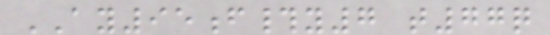AY95f#y7 t77q
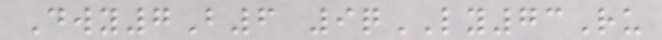Dwy7B6 9qLY73Ru
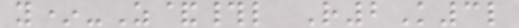y*-Z&#l R2K3l
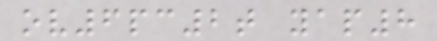ov6pc2t yap8
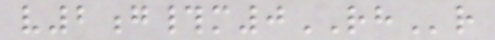v2g#m0RHr
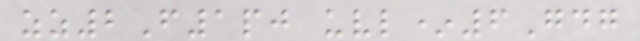zz2F1pj uvl*6Gdg
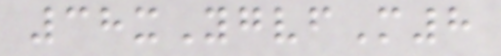38xYgvfM8
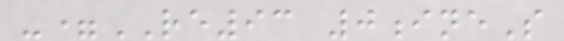-=RE93 0ineS
